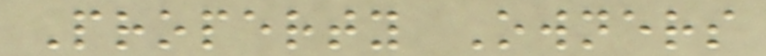Property Owners
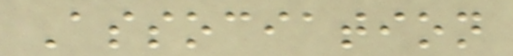Association
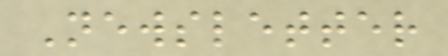Newsletter
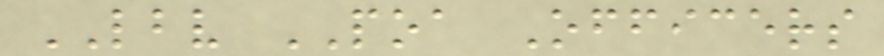LBV POA Officers
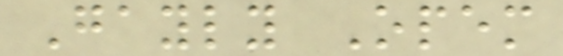Gayly Opem
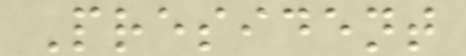President
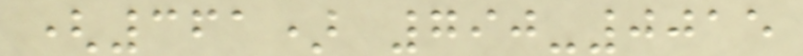(361) 790-0015
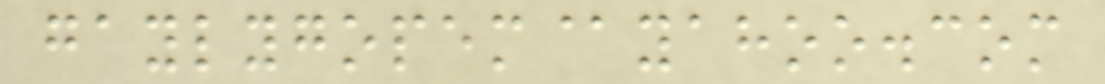gaylygopem@yahoo.com
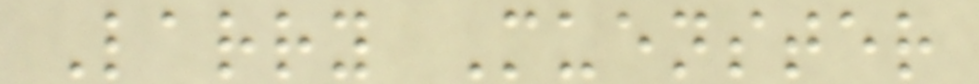Larry Muenster
